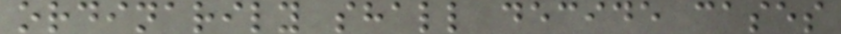ordinarily shall decide cases
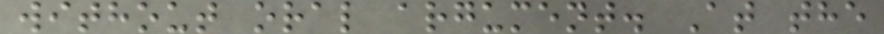without oral argument. At the
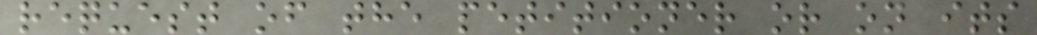request of the petitioner or on its
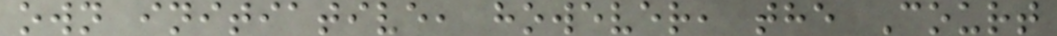own initiative, however, the Court
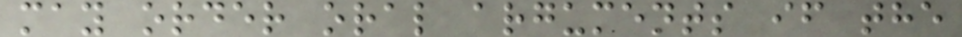may order oral arguments if the
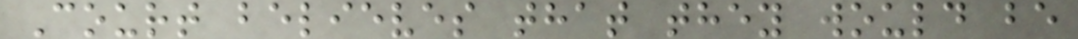Court believes that they would be
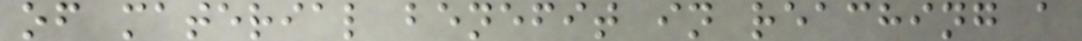of material benefit in reaching a
